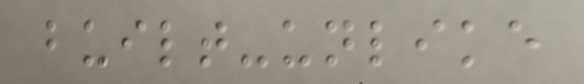built-unlike
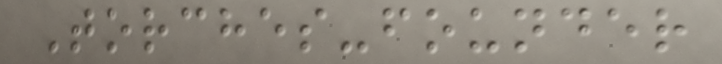Torches-founder
